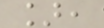],
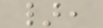},
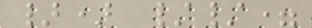}) //=
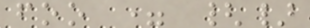foo = {}
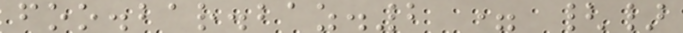foo.bar.baz.2 = {}
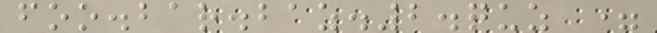foo.bar.baz.2.quz =
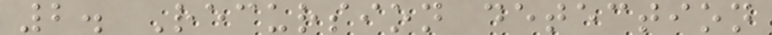2. Recursion detection
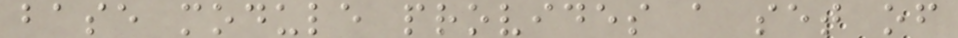base module provides a set of
